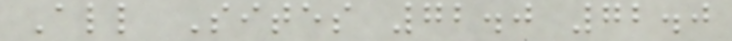All Sites 72.0 72.0
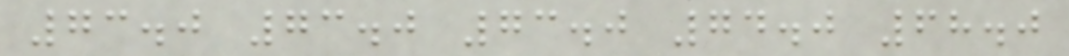73.0 73.0 73.0 74.0 68.0
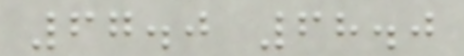67.0 68.0
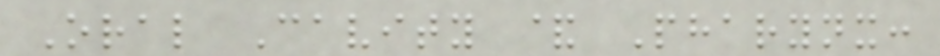Oral Cavity & Pharynx:
